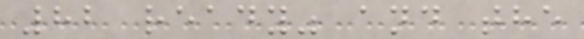82 ready" and the
